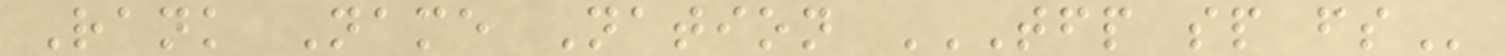Rank Name Nation TFP SP FS
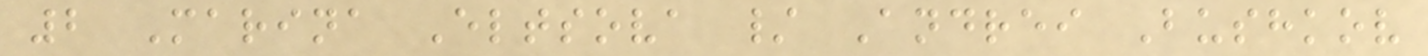2 Marina Eltsova / Andrei Bushkov
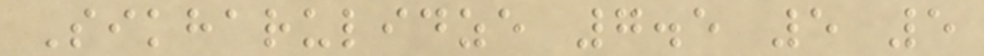Sikharulidze 7.5 5 5
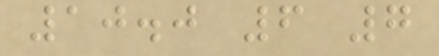10.0 6 7
